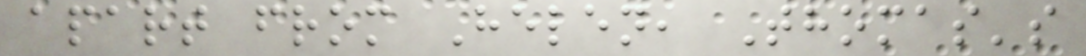apart from Helen, Thomas's
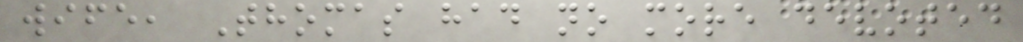wife, Thomas had no more devoted
